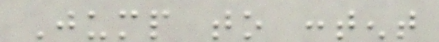Jump to content
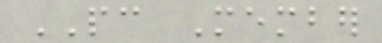PC Member
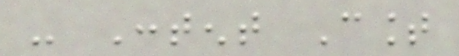- Content Count
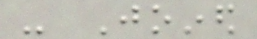- Joined
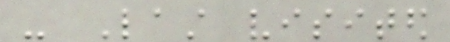- Last visited
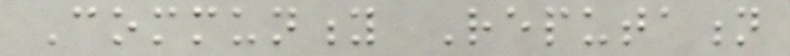Community Reputation
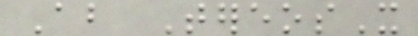About TereosX
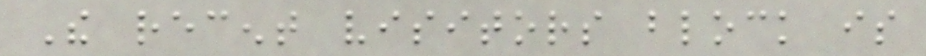The recent visitors block is
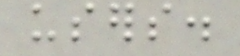users.
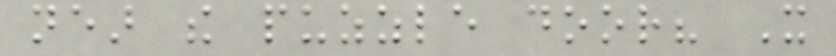near the puzzle door? It
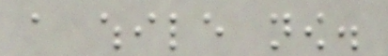a while now.
